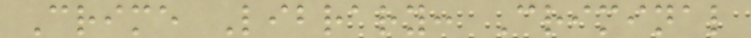Crime Library: Criminal
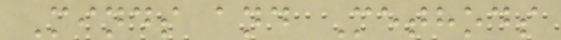Minds and Methods
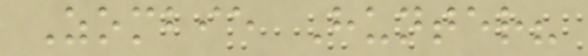Zombie Hunter?
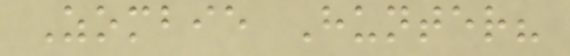Zombie Hunter?
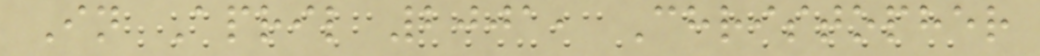In April 2001, Christopher
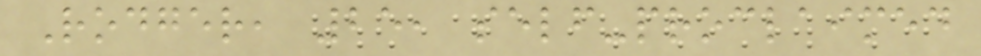Rodger, 25, self-proclaimed
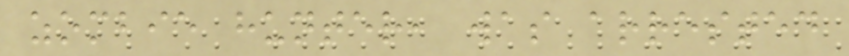zombie hunter, was arrested
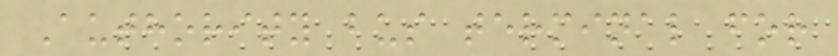Authority bus terminal for
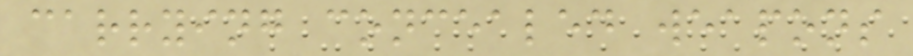carrying concealed weapons
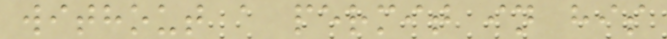without a permit in his
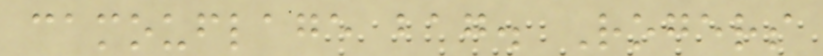camouflage bag. Rogers
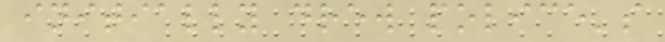initially drew police's
